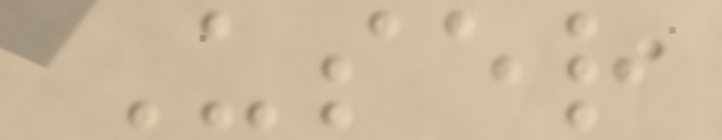User
